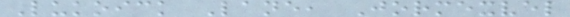Lukoick Lane, Jormexvel
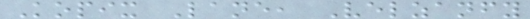Kopix Lane, Velzanfy
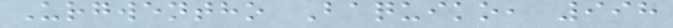Urgwentho Baquiko, 998
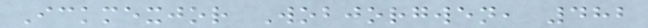Ickmexjor Wobjorgwen, 482
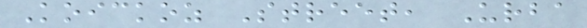Koickoz Street, Urba
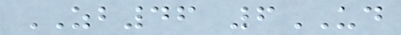ZB46 6UD
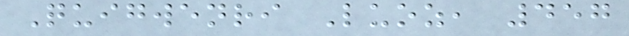Quigwenri Luoz, 457
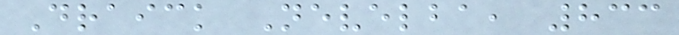Draick Nevelba, 833
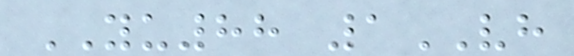YU88 1VH
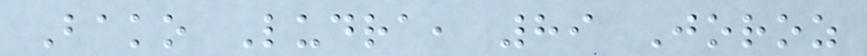Bako Ludra, 89 Joroz
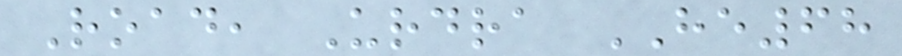Road, Urdra HE68
